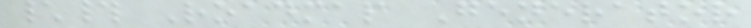\# Roadmap Generator
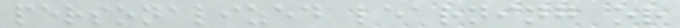personalized learning or
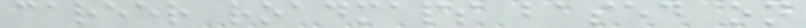career roadmaps based on
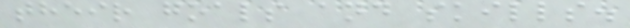their goals and skills.
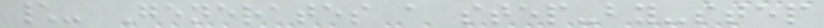\- Generates a step-by-step
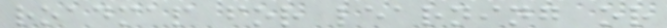roadmap for learning or
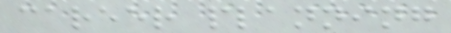career planning
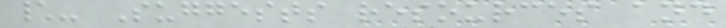\- Suggests resources and
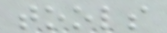tools
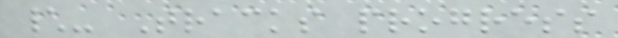\- Tracks progress
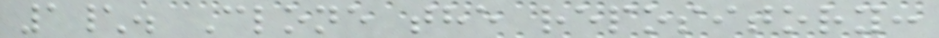1\. Clone the repository:
